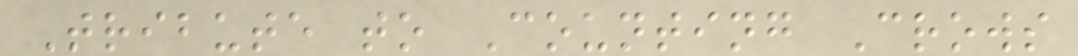Tribute to Counting Crows
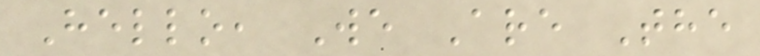Hello, We Are The
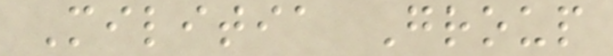Militia Group
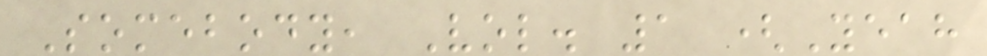Somebody, Vol. 1 (Yeah
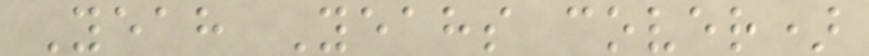Yeah Yeahs cover)
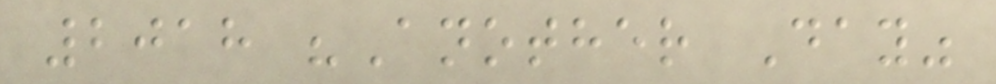2018 "Another Day"
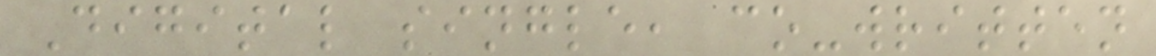Digital single, co-written
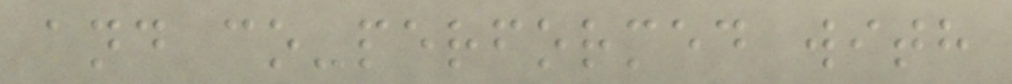and co-performed with
